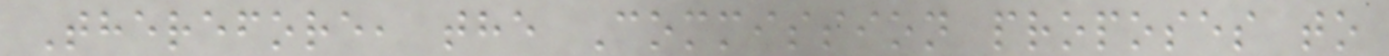Therefore, the Commission proposes to
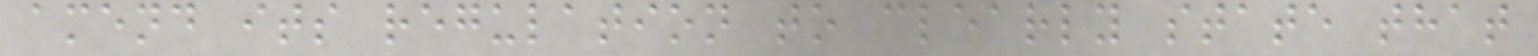amend its regulation to clearly state that
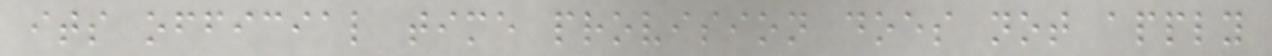its official time provision does not apply
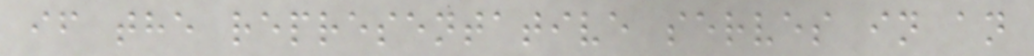if the representative serves in an
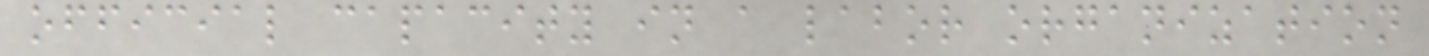official capacity in a labor organization
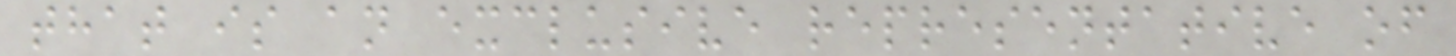that is an exclusive representative of
